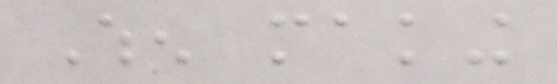When making
